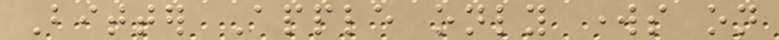Bitter Apple only works on
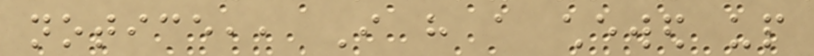notice,, I have a chewed up
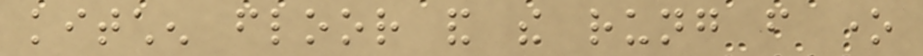kitchen floor and the rung from one
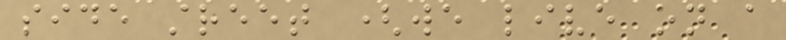side street (we live on a
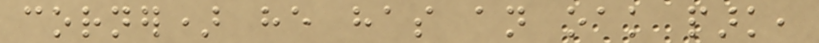corner) he has an oak park,
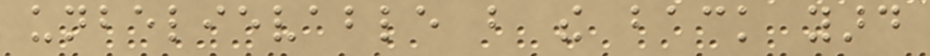unbelievable but the back yard
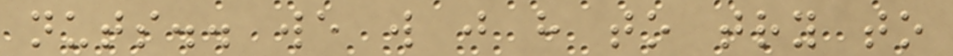nuts.. we will just have to try to
